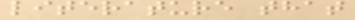literature that
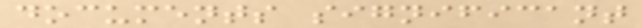documents significant
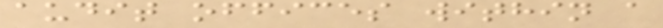audit offices within a
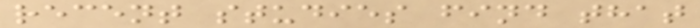recent studies find that
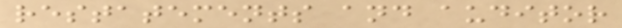restatements and auditor
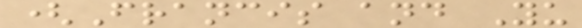(Francis and Yu
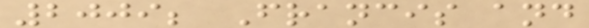2009; Francis and
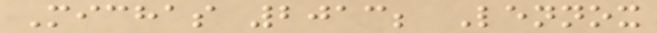Michas 2013; Lennox
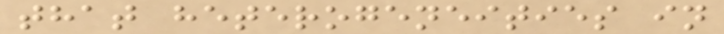that heterogeneities in
